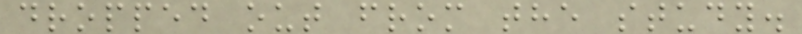dropped out from the study.
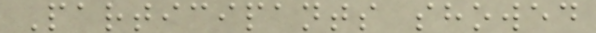Participants showed
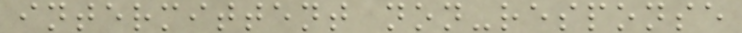intermittent non-response
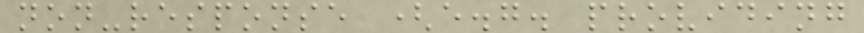non-response (e.g. providing
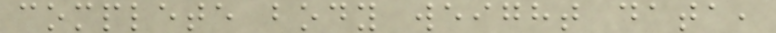complete body weight data,
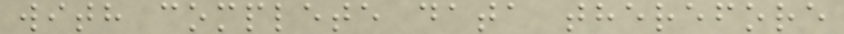with complete data therefore
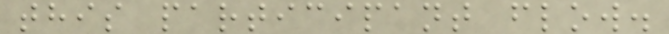this participant flow.
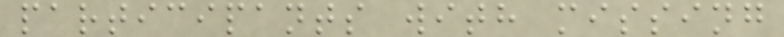participants with missing
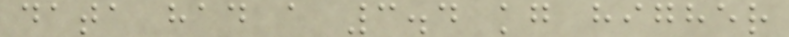data had a 3.4 kg higher
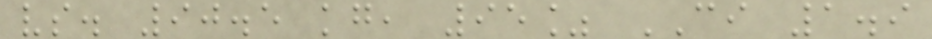vs. 90.5 kg, 95% CI 1.9
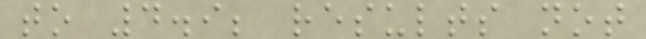to 4.9; results not
